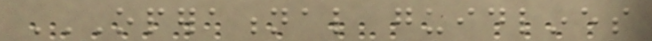OPERATIONAL GUIDLINES
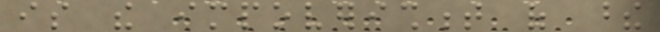is the impoverishment of these
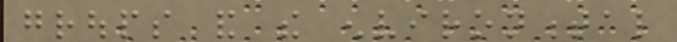groups and the environmental
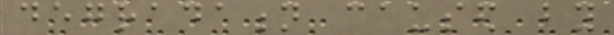degradation caused by
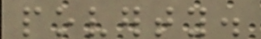poverty.
